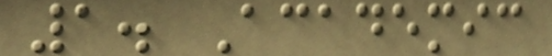1. Academic
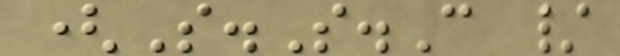(S.S.C /
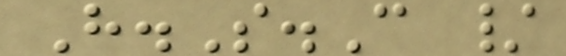H.S.C /
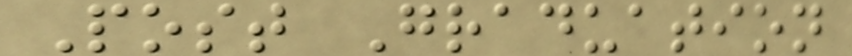Post Graduation
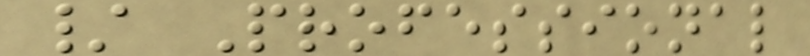/ Professional
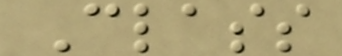Class
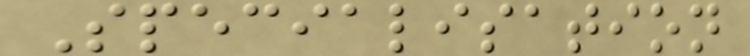Specialisation
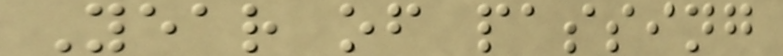Year of passing
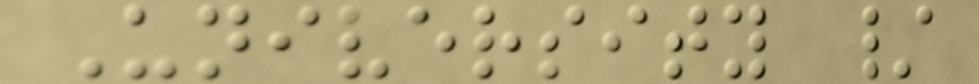University /
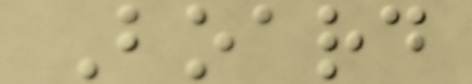Board
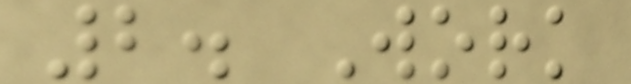2. Work
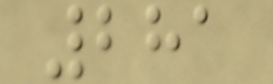281
